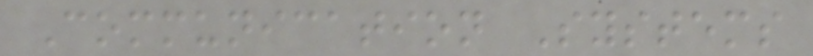Communication Systems
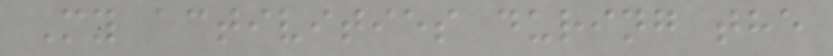My activities during the
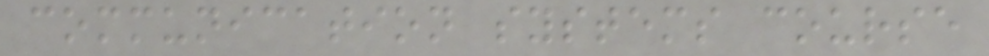communication systems course
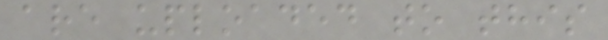are uploaded to this
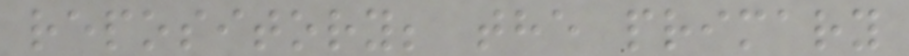repository; the primary
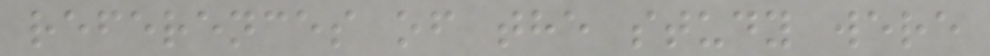references of the study were
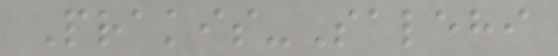Prakis-Salehi
